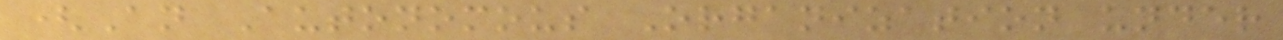(An Autonomous Organization under
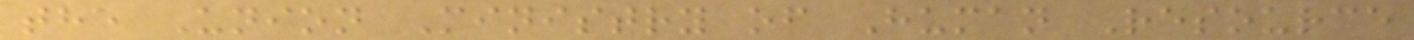the Union Ministry of Human Resource
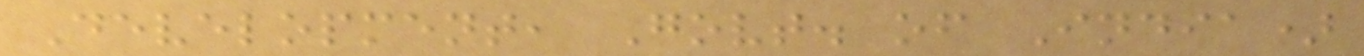Development, Govt. of India)
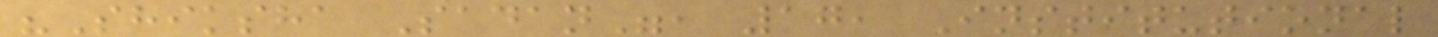"Shiksha Sadan", 17, Institutional
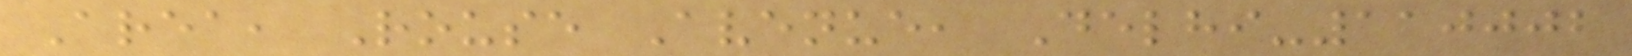Area, Rouse Avenue, Delhi-110002
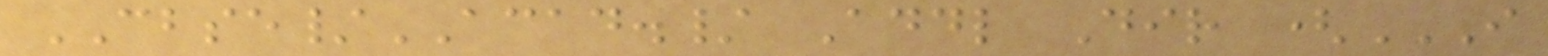CBSE/ACAD./ Addl Dir (I
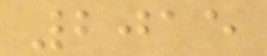2015
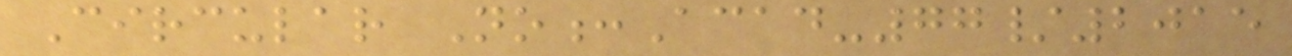Circular No:Acad-77/2015
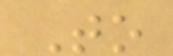To
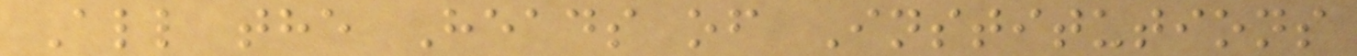All the Heads of Institutions
